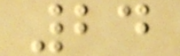24
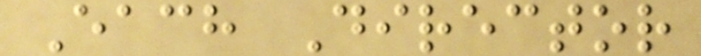Each Director
